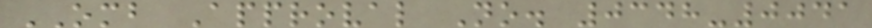OMB Approval No. 0348-0041
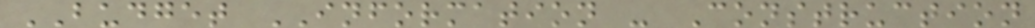BUDGET INFORMATION - Construction
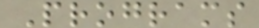Programs
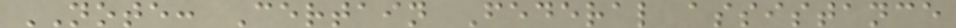NOTE: Certain Federal assistance
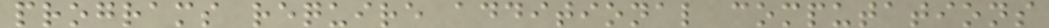programs require additional computations
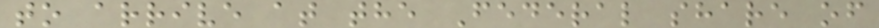to arrive at the Federal share of
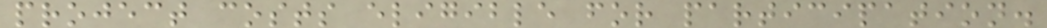project costs eligible for participation.
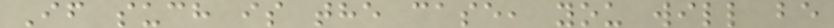If such is the case, you will be
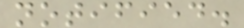notified.
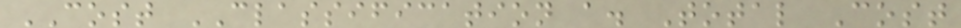COST CLASSIFICATION a. Total Cost
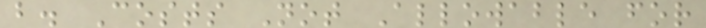b. Costs Not Allowable for
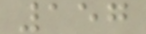157
